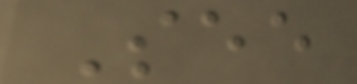See
